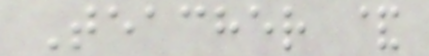Teacher &
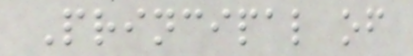Principal of
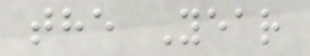the Year
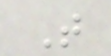T
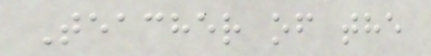Teacher of the
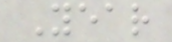Year
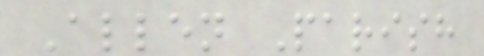Allen Parish
